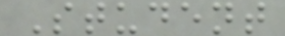Student
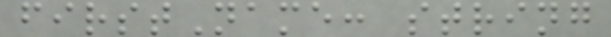firstName: string
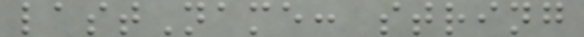lastName: string
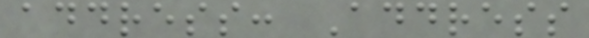address: Address
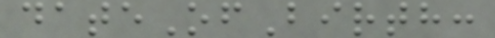dateOfBirth:
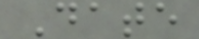Date
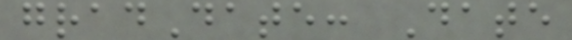gradDate: Date
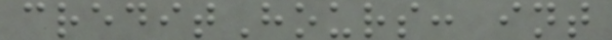creditHours: int
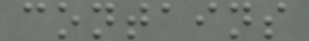contains
